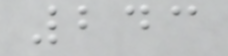243
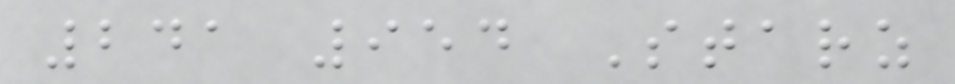241 954 Starz
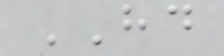HD
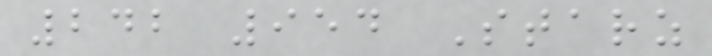242 954 Starz
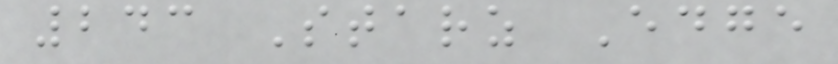243 Starz Edge
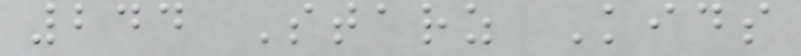244 Starz Kids
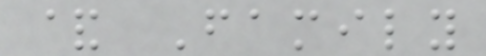& Family
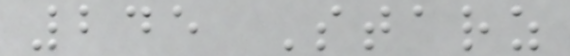245 Starz
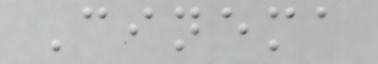Cinema
